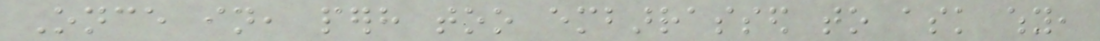Once in, perhaps too embarrassed to ask why,
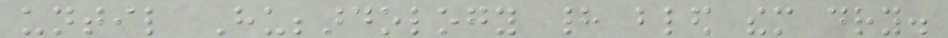until Hubbardology had bled them dry.
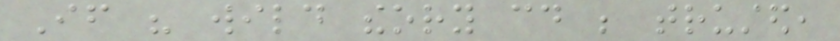If his wild theory could be trusted,
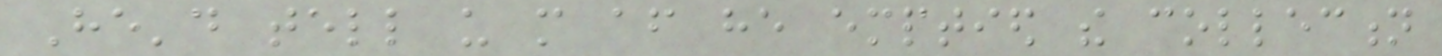He'd tell us more after he emptied the collection
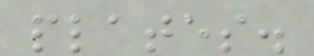plates.
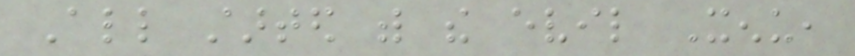All started with the evil Xenu,
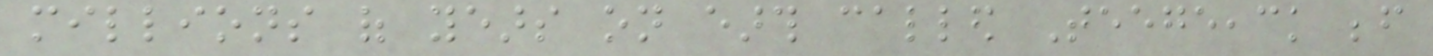millions of years on earth called Teegeeack before
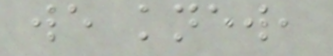we knew,
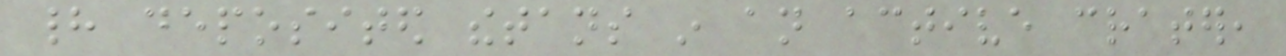had deposited thetans in an active crater,
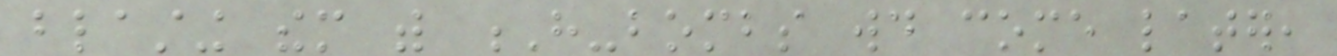blasting them with H-bombs would come later,
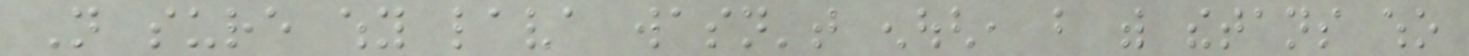Not sure why lava wasn't enough, but with thetans who
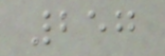257
